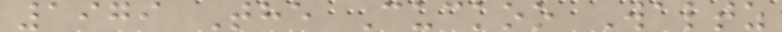1979 The Cuckoo Waltz
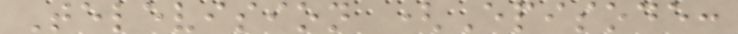Television (Episode:
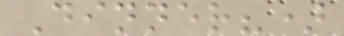Dinner?)
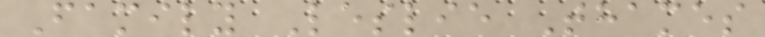Family Leslie Thames
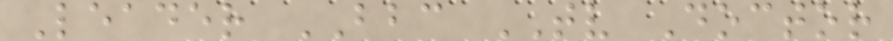Leader BBC TV Doctor
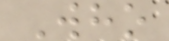Who
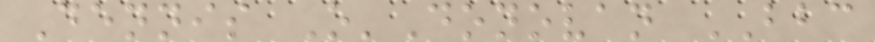Dennis O'Donovan BBC
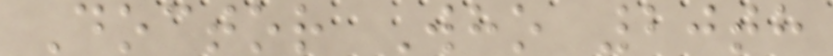Doctor Who 20th
